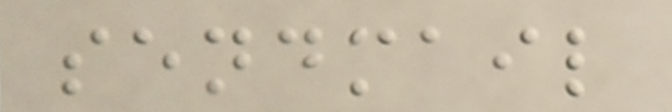sendmail
